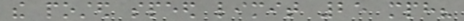the posted speed limit 25 mph?
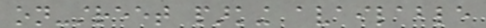on-street parking available
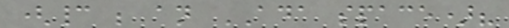(cannot be an ADA space)?
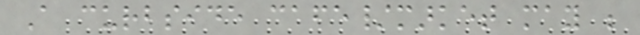A curbside cafe/market may be
